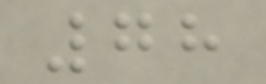78
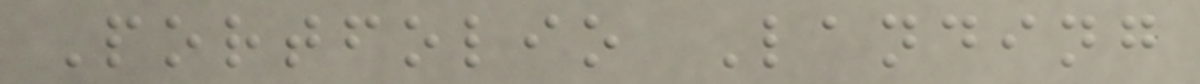Portfolio Landing
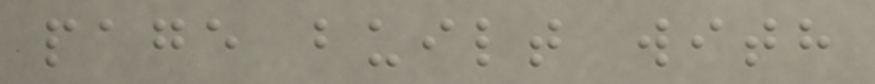page built with
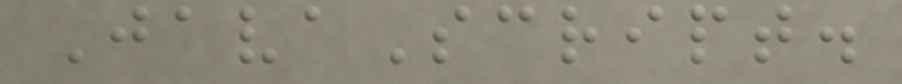JavaScript.
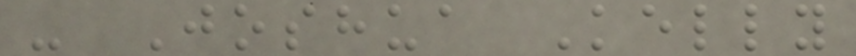- Joshua Kelly
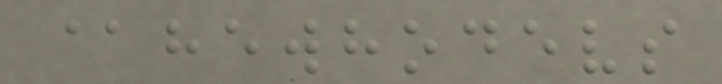@hewhodevs
